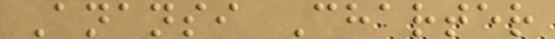Anansi Charter
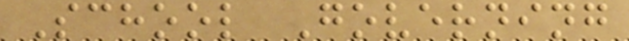School Governing
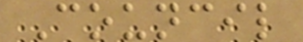Council
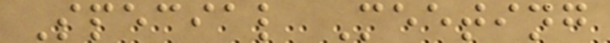Special Meeting
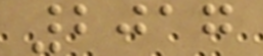2017
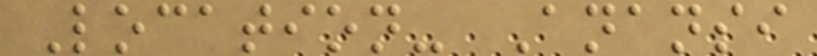Location- Anansi
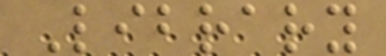Library
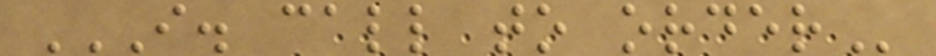I. CALL TO ORDER
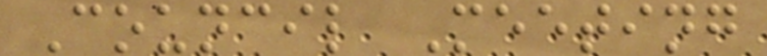Council Meeting
